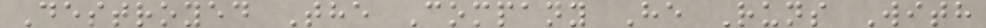Destroyed The Company He Runs With
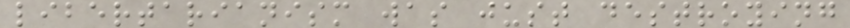libertarianism was just destroying
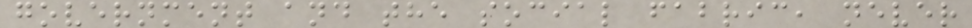government and the social fabric, never
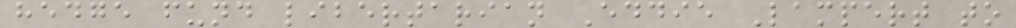hedge fund libertarian Eddie Lampert to
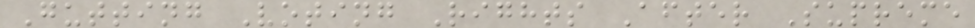Gutting Voting Rights After Supreme
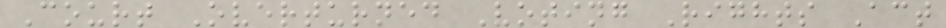Court Overturned Voting Rights Act
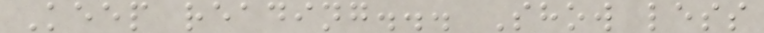Keep reading... Show less
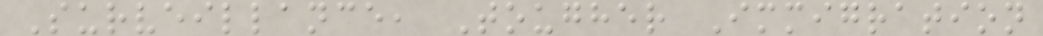Surveillance, Tougher Immigration
